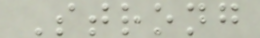Strong
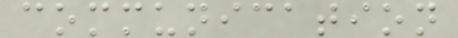communication
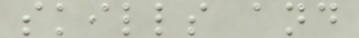skills and
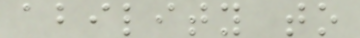ability to
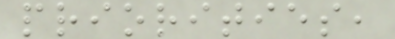priorities,
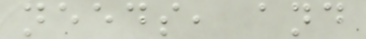needs, and
